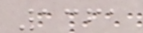1361
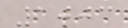1003
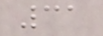31
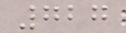727
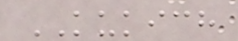KUKICH
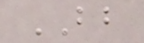BB
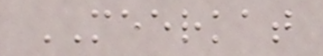MEERKAT
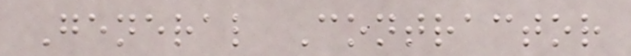General Contractor
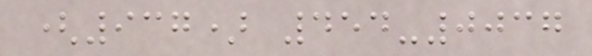(937) 454-0037
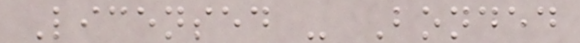Licensed - Bonded
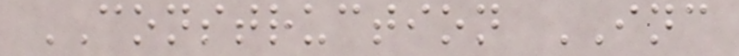CONSTRUCTION INC
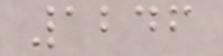1246
